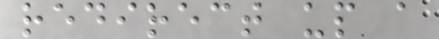redirect up a
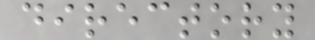directory
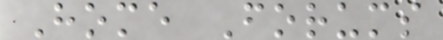Home Forums
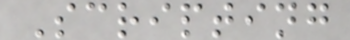Scripting
